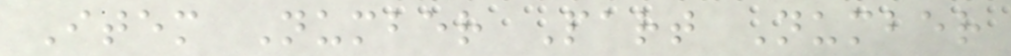Item Number Part Number
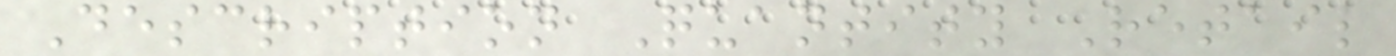Description Quantity Retail
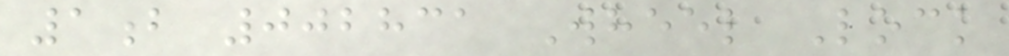1b 002831 Wheel Lock
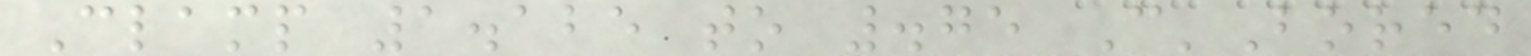Clamp 1.125 to .75 C'Bored
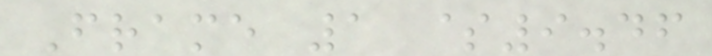Frame 1 $9.46
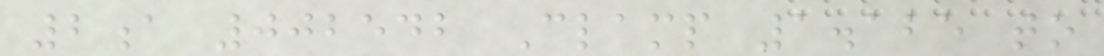2a 002542 Clamp 1.125 to
